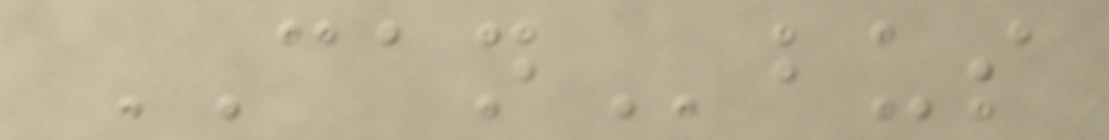CANbus
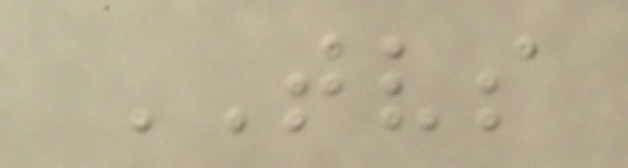TVS
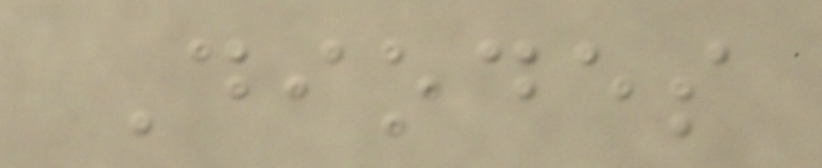Diodes
